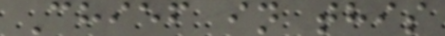Chief in this
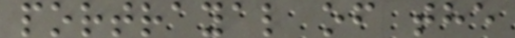portrayal of the
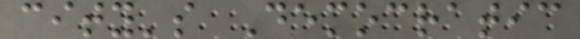city's Democratic
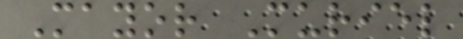Mayor Muriel
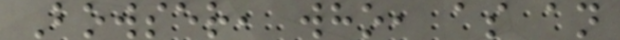Bowser, who, as an
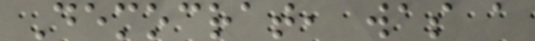Democrat, was a
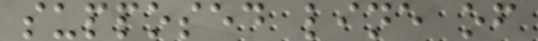supposed line of
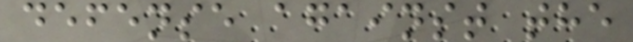defense against the
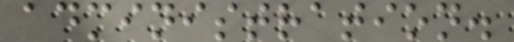administration.
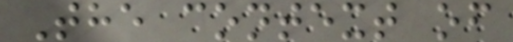The context of
